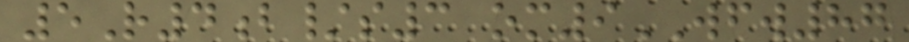5R4b/s3 om9WFW87
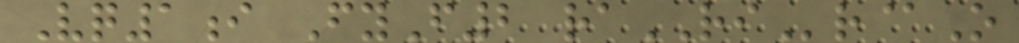Vq1i FyF2 raRIr@O
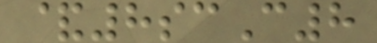&8scC8
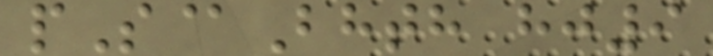pS@Bhth hj9
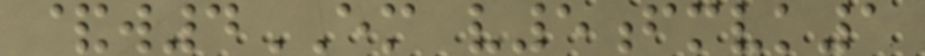&w4EM v5fmvk1
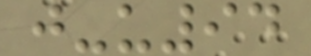j-u94
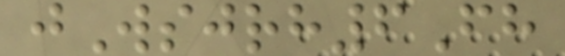jWsjrh6Fh
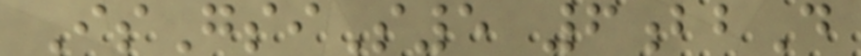IsGsiS5 6bbD
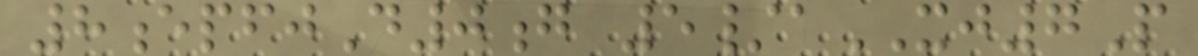8epfjD0g 5/aXJ7P
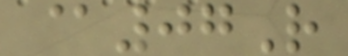@07R
